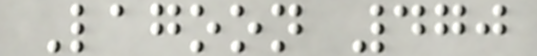Lagoon 470
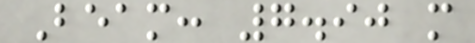Beam: 7.90 m
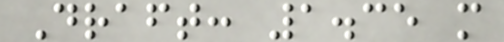Draft: 1.35 m
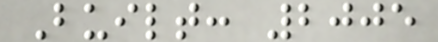Built: 2005
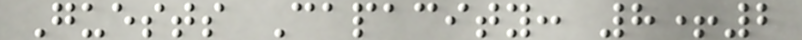Guests Capacity: 8+2
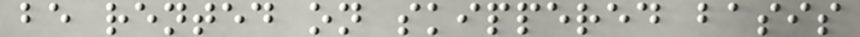be rented on skippered basis
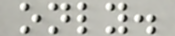only.
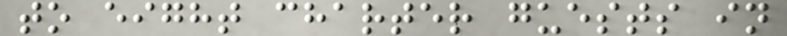to eight charter guests in
